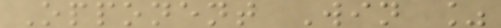Opponent Win %
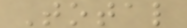Total
